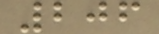206
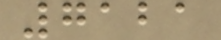7121
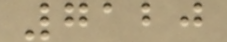7120
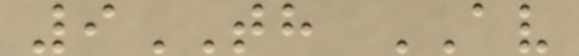9TH AV
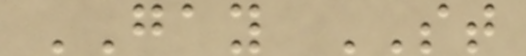GAY ST
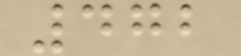472
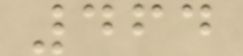464
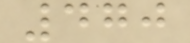470
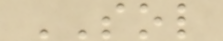SOL
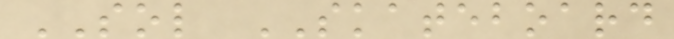SOL SKATEBOARD
